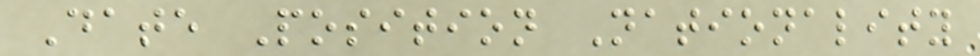Date Position Nationality
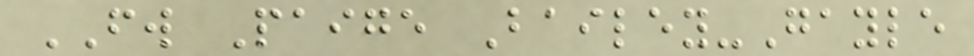FW Paige Bailey-Gayle
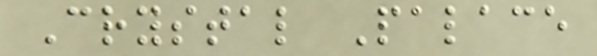Crystal Palace
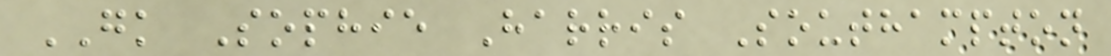GK Sophie Harris Southampton
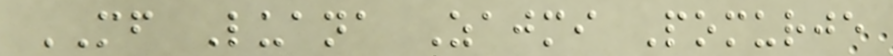MF Luana Zajmi Pomurje
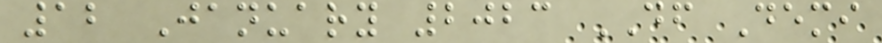12 January 2023 DF Demi
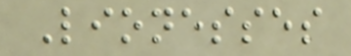Lionesses
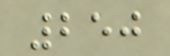250
